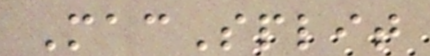MacSplit
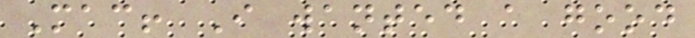Mac! I wanted a good
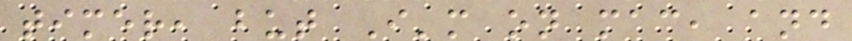timer, but I'm on mac, and
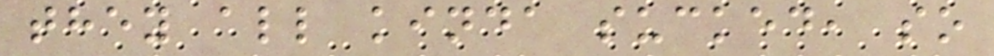they all kinda sucked, so
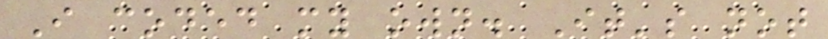I coded my own. It's not
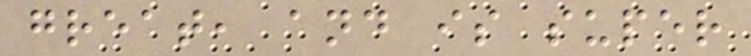great, and is super
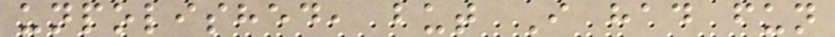unpolished, but I had fun
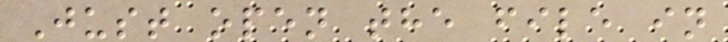Just open the file in
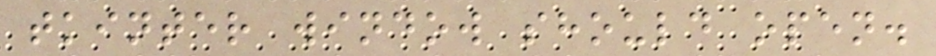tkinter window should open.
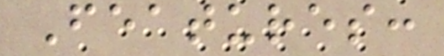Features:
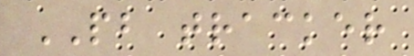PB tracker
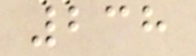238
